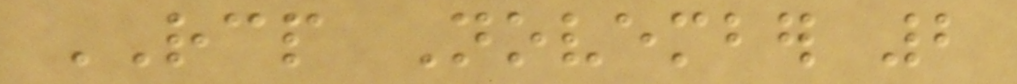RCP November 2
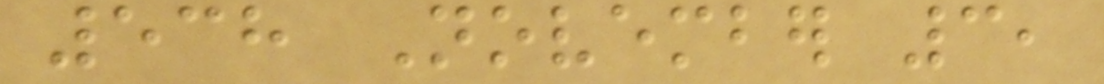538 November 3,
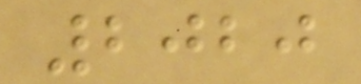2020
